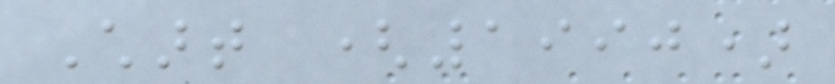Chart (1990)
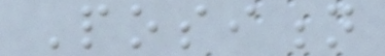Position
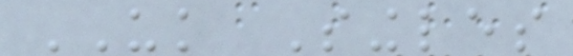UK Singles
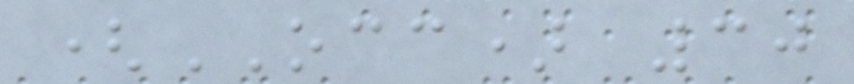(OCC) 30
